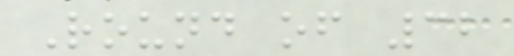Round of 32
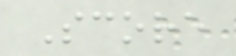Score
